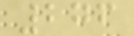276
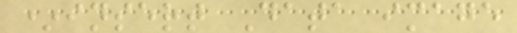*insert Data image
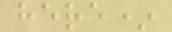here*
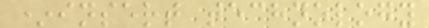*insert technology
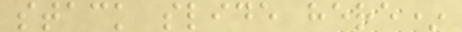stack slide here*
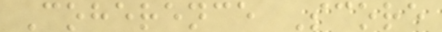Coherence Score
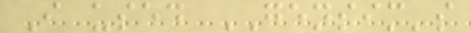I used GENSIM's
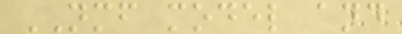NMF model and
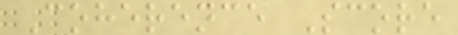Coherence Score
